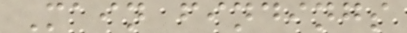Main findings
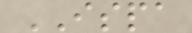ISPA
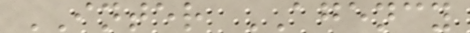INTER AGENCY
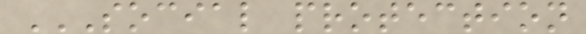SOCIAL PROTECTION
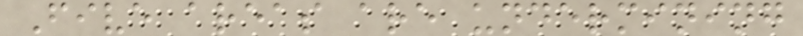Five areas are undermining
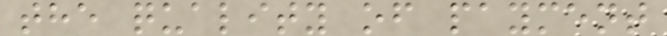the quality of payment
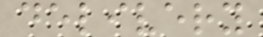delivery
